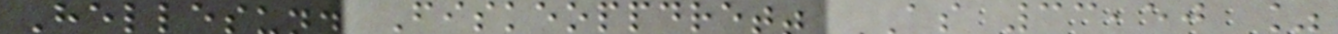Hellesund Fiskeoppdrett AS 33,50 %
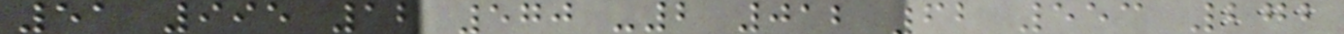51 995 12 570 -2 012 62 553 272
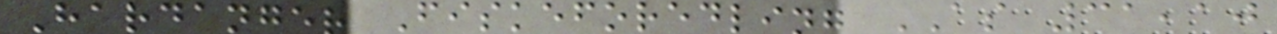Hardanger Fiskeforedling AS 31,10
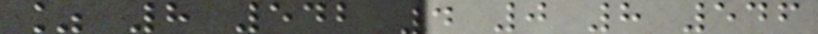% 8 542 4 0 8 546
